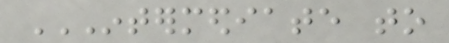INTERMEDIATE TO
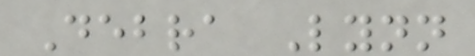Debra Lynn
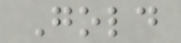Gold
